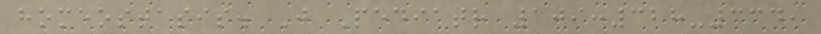homeostasis. J Pediatr 109:328-334,
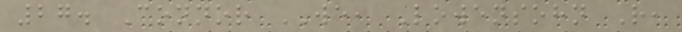27. Connor WE, Lowensohn R,
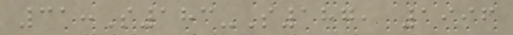31:S183-S187, 1996
